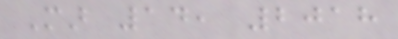Mar 14, 2018
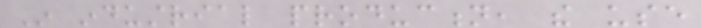In industrial production, the use
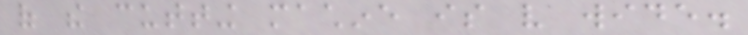of the cutting machine is very wide.
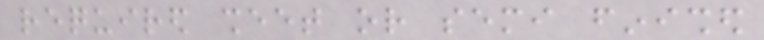required sheet or semi finished
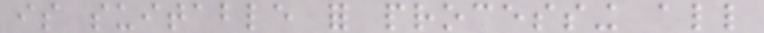is suitable for processing all
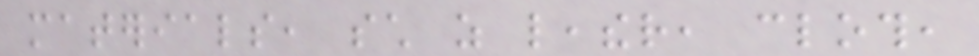materials, such as leather, cloth,
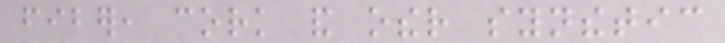fiber, cork and other synthetic
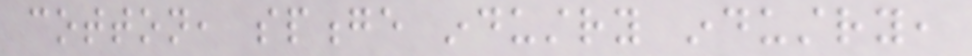cotton, sponge industry industry,
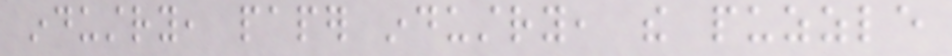industry, paper industry, the puzzle
